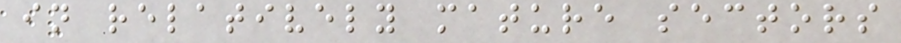in relatively mature sectors
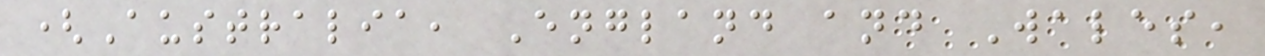(Australia, England and Wales,
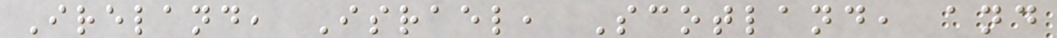Ireland, Israel, Scotland, and
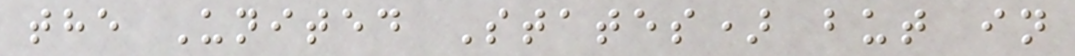the United States) but in
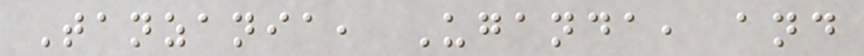Tanzania, Uganda, and
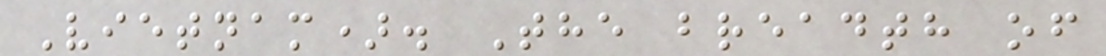Vietnam). The breadth of
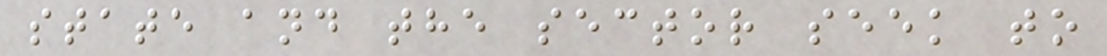state and the sector seek to
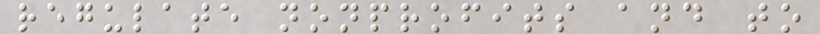regulate nonprofits and to
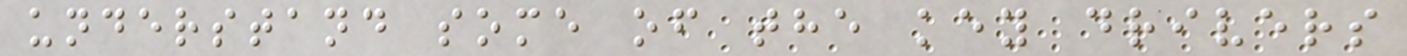understand some of the key drivers
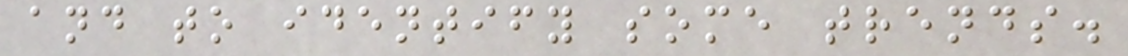and to identify some trends.
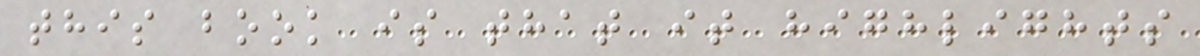this book is that it highlights
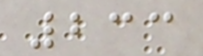233
